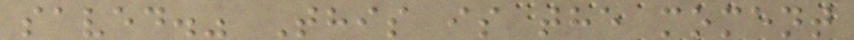saved." This is the moment
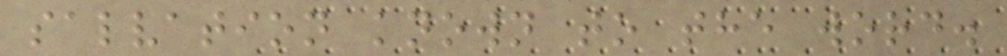salvation known to the word.
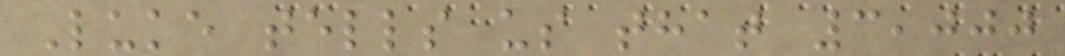Luke tells us that 3,000
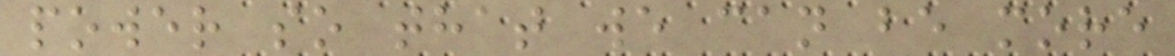power so that we can be more
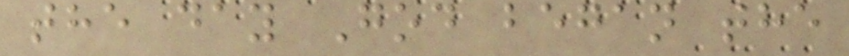the day God began the
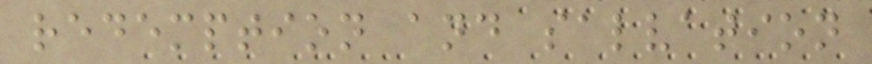redemption and salvation
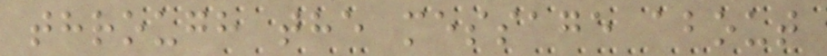through the message about
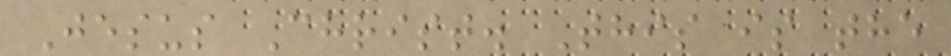Jesus Christ. This is the
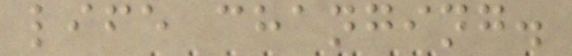life changing.
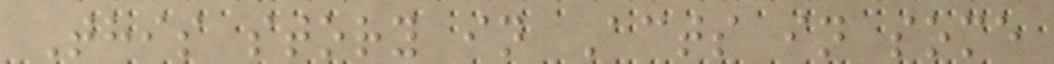This story in Acts in some
